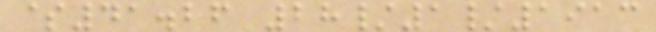$41.26 28/1/1913
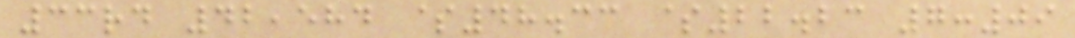33rd 42,584 $48.33 $22.23 7:09
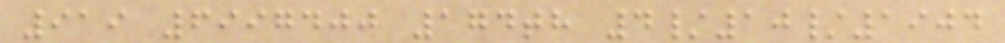919 6997400 174th 4/10/1904
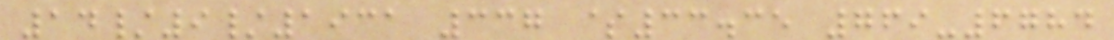14/9/1931 337 $33.35 769-6784
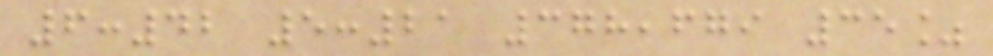6:42 5:21 378,679 35%
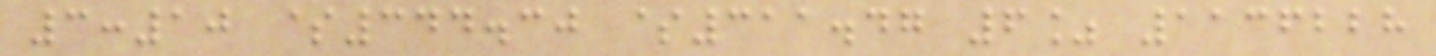3:10 $344.30 $311.47 6% 1136228
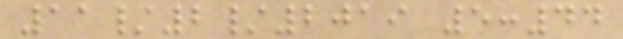11/2/2019 5:44
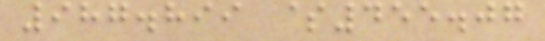987.899 $455.07
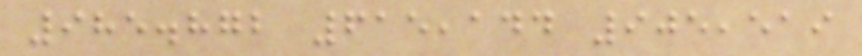985.872 615,144 905,519
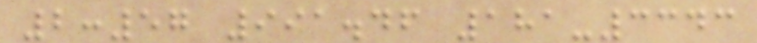2:57 991.46 181-3343
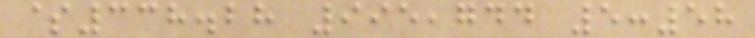$338.28 995,744 5:58
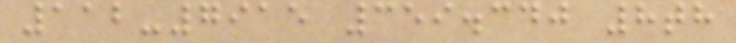112-7915 359.340 8th
